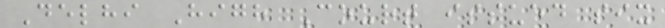Delhi High Court issued six
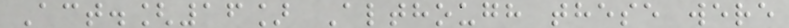Act.[16] Although these were
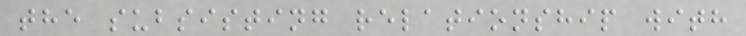the subsisting relationship with
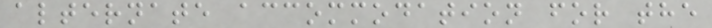alternate accommodation for the
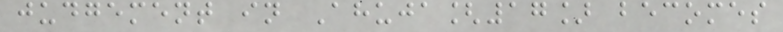judgement in Ahuja[17] becomes
